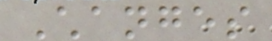Changes
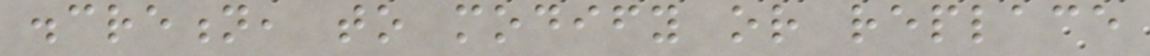discretion, to modify or replace
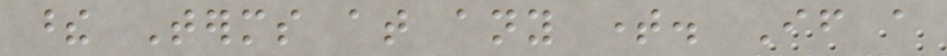these Terms at any time. If a
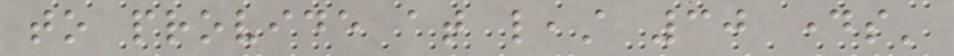to provide at least 30 days'
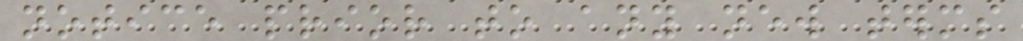notice prior to any new terms
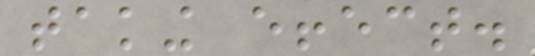taking effect.
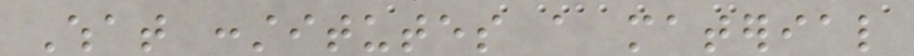What constitutes a material
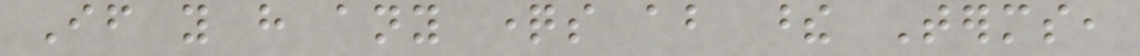If you have any questions about these Terms,
